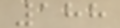188
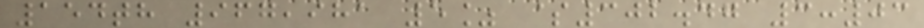154th 967,981 5% $302.47 3:03
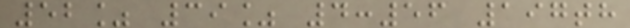52% 39% 4:56 197th
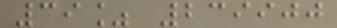39% 239900
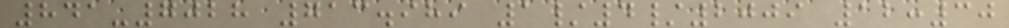841-7028 713.989 1/4/2009 12:30
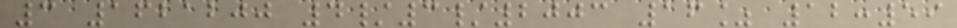3 1621200 4/3/2003 16% 12:59
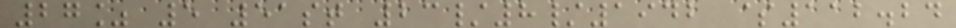27% 5 51st 23/8/1942 $112.24
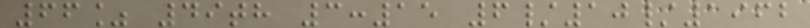66% 49th 3:15 6/10/1962
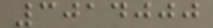3014000
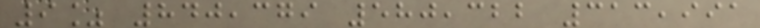9% 840,379 580,322 313,991
